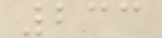233
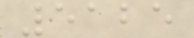5125
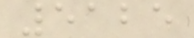5125
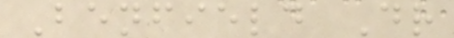Benfield Dr
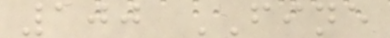100 FINE
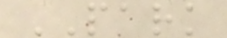PARK
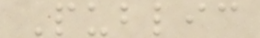Public
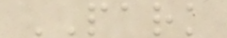PARK
